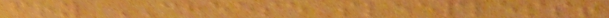fry CHEESE sleepless!
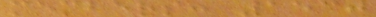members: 1530
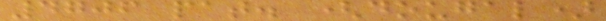4706 pat. (dougal)
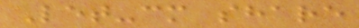Let-cm share
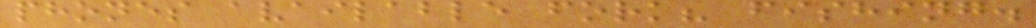phones available fork? fishing.
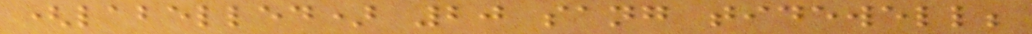(labelled) 20 sang tidewell;
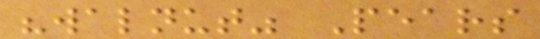"walnut" Pears
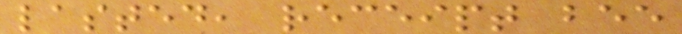lasted, receipt bee
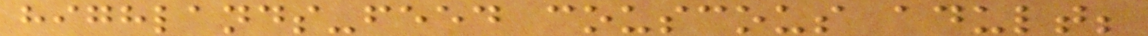highlands-feed couscous adult;
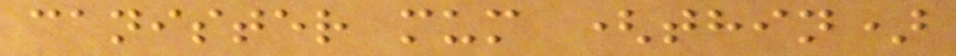canister mum (thin)
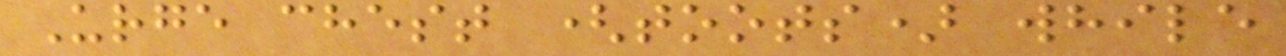Urge chest (toots) while
